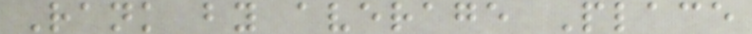Rank by average Place
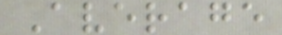Average
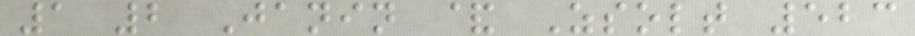1 2 Janin & Zsolt 523
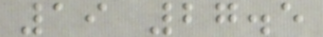19 27.5
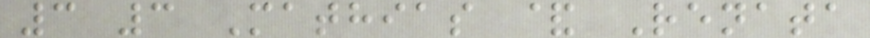3 3 Mathias & Renata
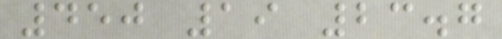450 19 23.7
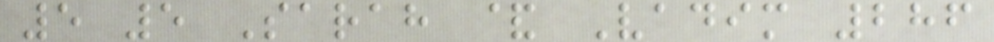5 5 Sarah & Vadim 286
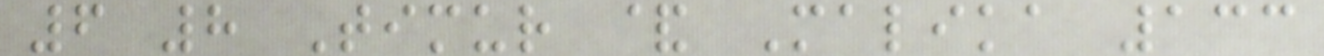6 8 Timur & Malika 133
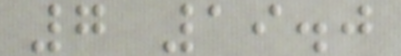7 19.0
